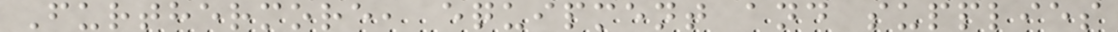Furthermore, equipment and supplies
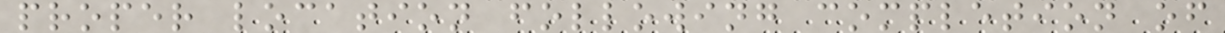proper location following completion of
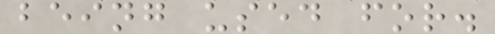being used for.
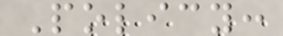Policy:
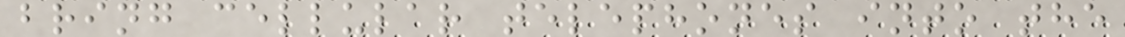bring cellular telephones into the
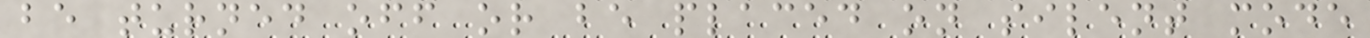be turned off or be placed on silent mode
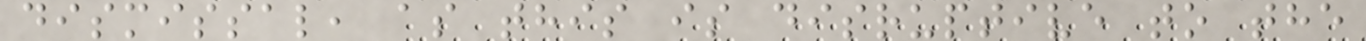dismissal, as this is disruptive to the
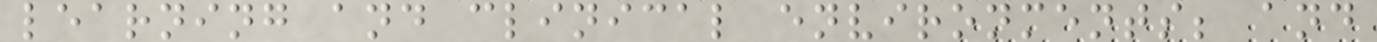learning and clinical environments; and
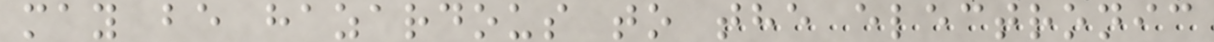may be hazardous to the electronic
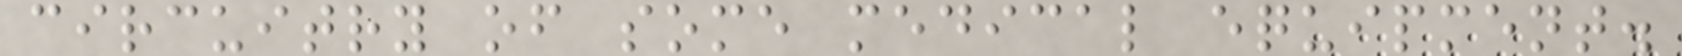circuitry of some medical equipment.
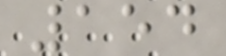154
